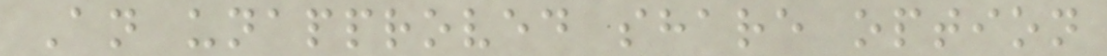An unapproved share option
